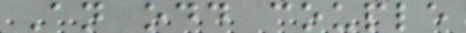An odd couple
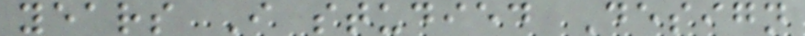years I studied Design
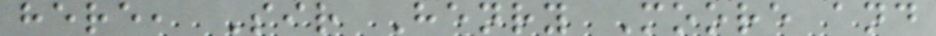here, Sir Henry Moore and
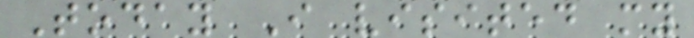Today I visited my
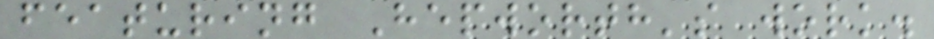featuring Hepworth's work.
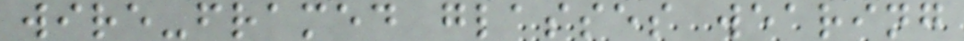wire-framed glasses wearing
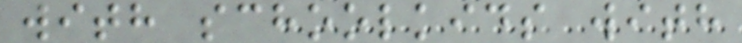with schoolkids with
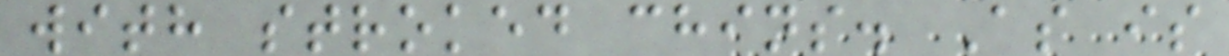with stroked chins. As is
